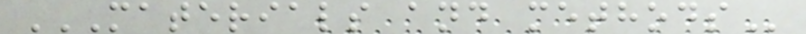MATERIALS AND METHODS
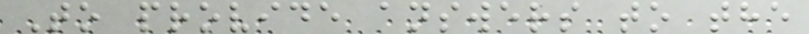To provide answers to the
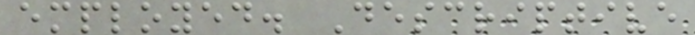employed. Descriptive
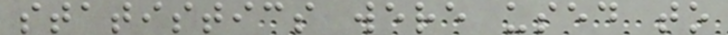statistics were used to
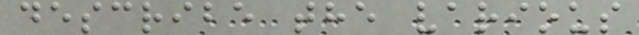describe the various
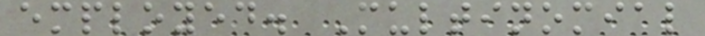employed. Multinomial
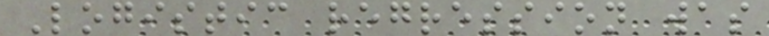Logistic regression was
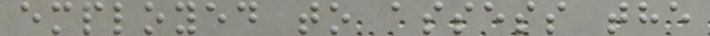employed to assess the
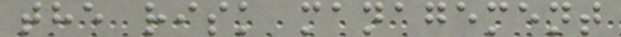the risk management
